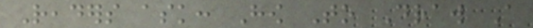Readers ask: How To Draw A
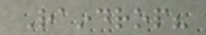Raindrop?
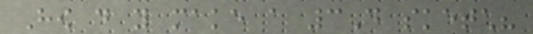How do you make a 3D sketch?
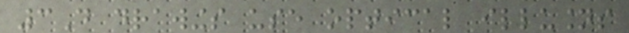3D drawings use optical illusions
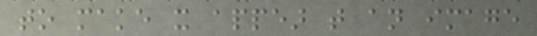to make it appear that an image
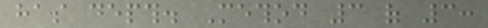has depth. Method 3 of 3:
